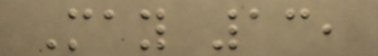May 13,
